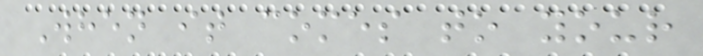When it comes to your
